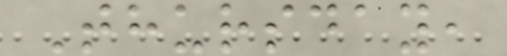Thursday,
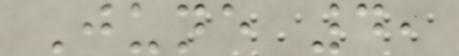June 4,
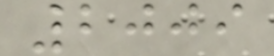2009
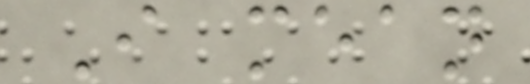I mean
